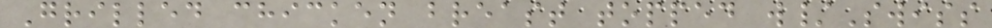Grilled chicken breast topped w/Swiss
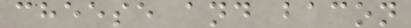cheese and bacon
